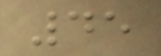45
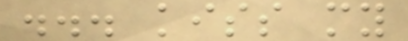... kiss my
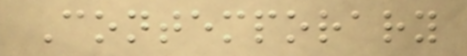Contemporary
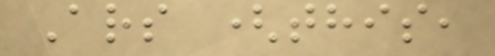Ars (this,
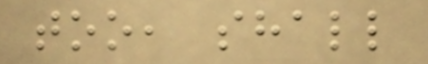too, shall
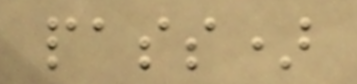pass)
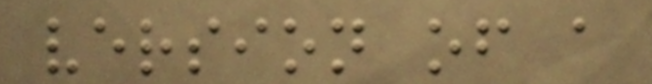version of a
